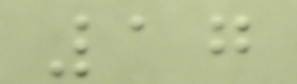17
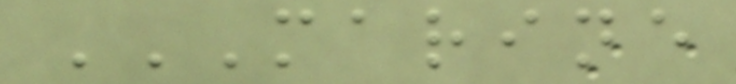MARINE
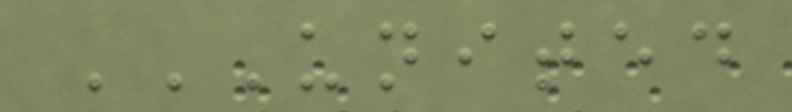UNITED
